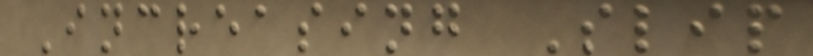Increasing Slip
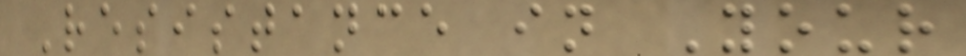Resistance in Your
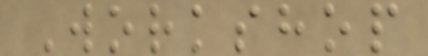Workshop
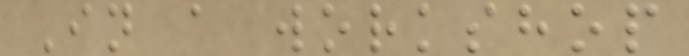In a workshop
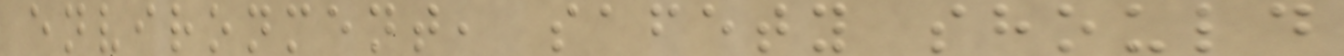environment, safety should
